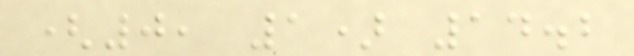(0, 1) 14.2
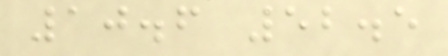10.6 52.5
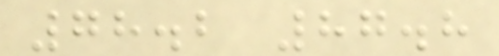78.2 87.8
